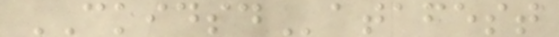CKIDSDatafest
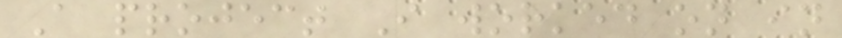A project I worked on in
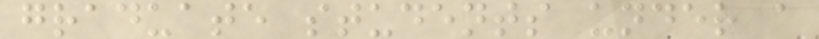graduate students under a
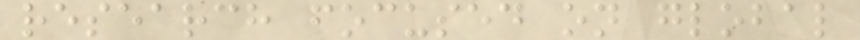research focused on global
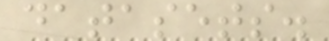datasets.
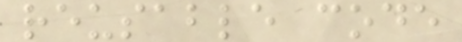reusable code
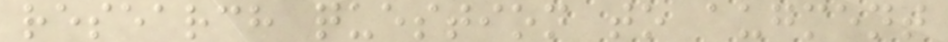research question to augment
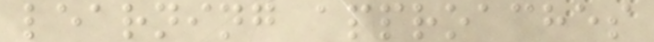learning approaches
